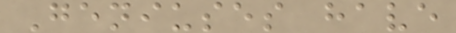Geniuses have
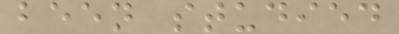been studied
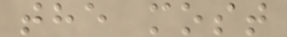the most
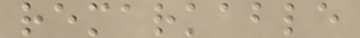remarkable
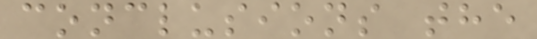conclusions the
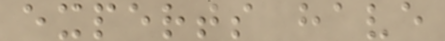experts have
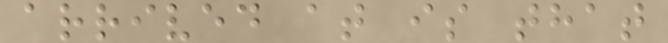arrived at is that
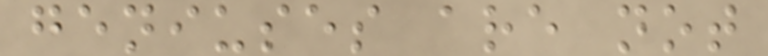geniuses are not
